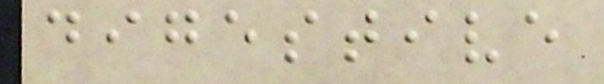digestive
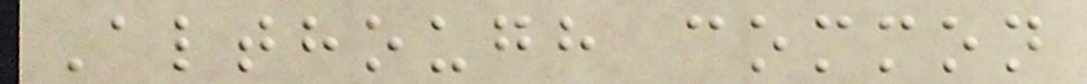Although common
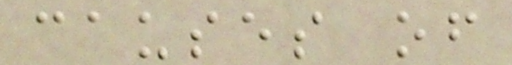causes of
